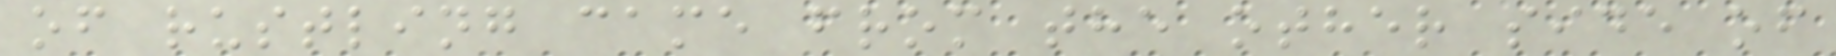of rustling came from the other side of
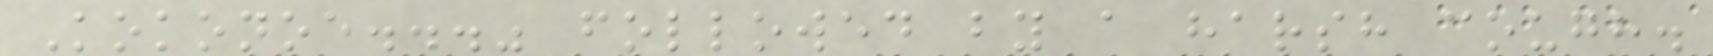Kokonoe..." followed by a harsh cough.
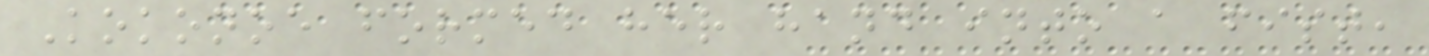Kokonoe formed her hand into a fist,
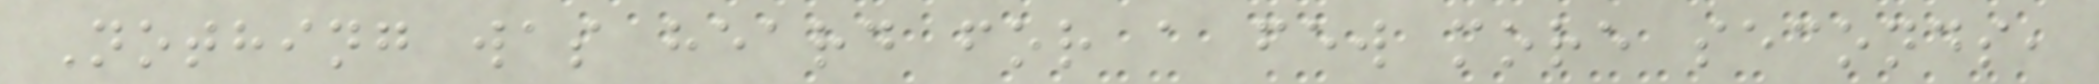Nothing was heard for a few more seconds,
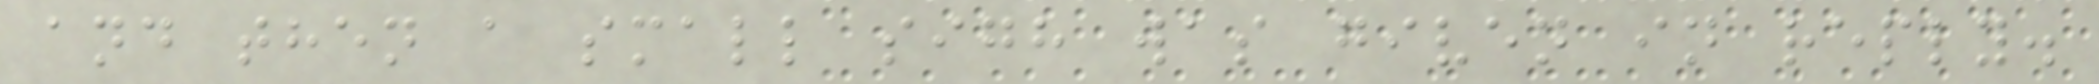and then a small sigh was given in reply.
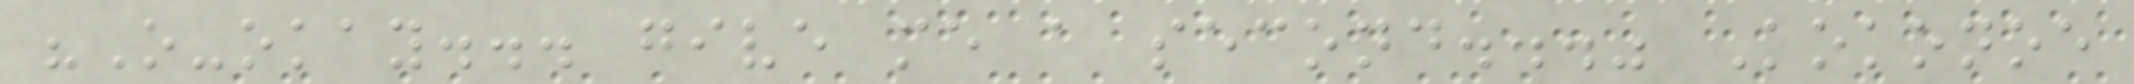"O-okay... give me a second..." Kokonoe
